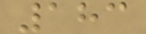183
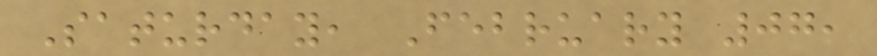Saturday, February 07,
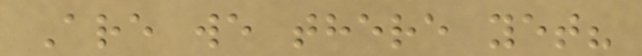Are we there yet?
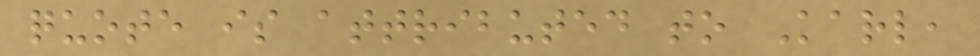quote is attributed to Karl,
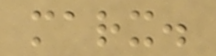marx.
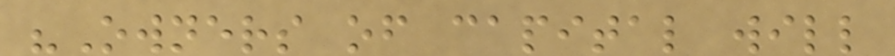"Owners of capital will
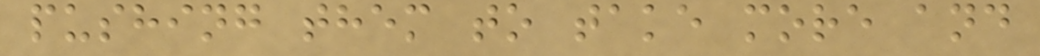pushing them to take more and
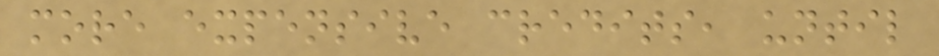more expensive credits, until
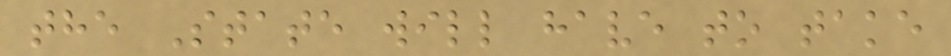the State will have to take
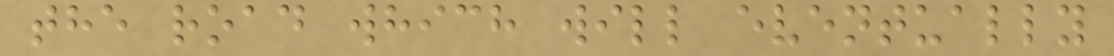the road which will eventually
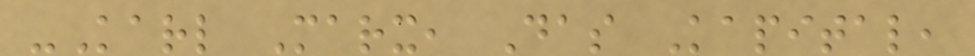-Karl Marx, Das Kapital,
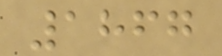1867
